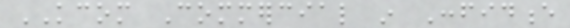KCOM Commercial in Confidence
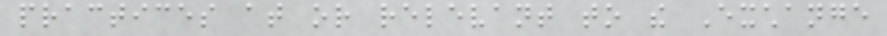practices at or relevant to the Exchange
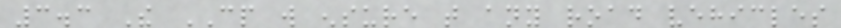3.3 The CP will ensure that any road vehicles
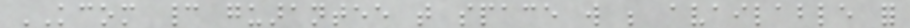KCOM cannot guarantee that space will be available for
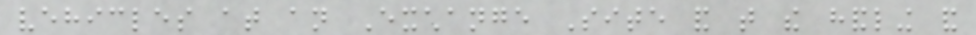vehicles at an Exchange Site and that the handling and
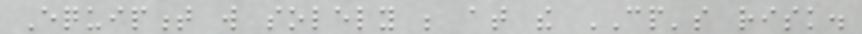Equipment will solely be at the CP's risk.
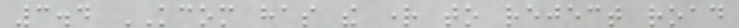3.4 KCOM has the right to reject road
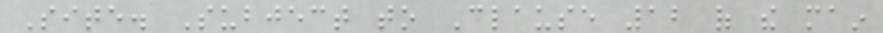Site. Subject to Clause 12 of the main
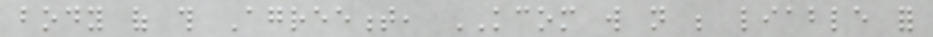body of this Agreement, KCOM will not be liable for
